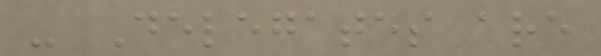- Delegates are
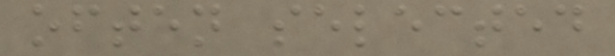often selected
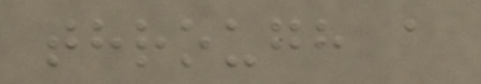through a
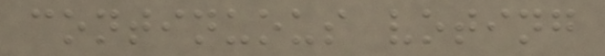continuous voting
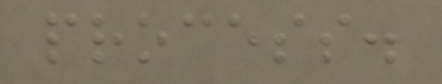process.
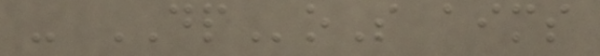- DPoS aims
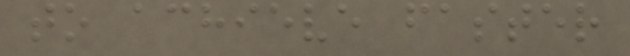to achieve faster
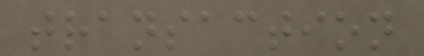transaction
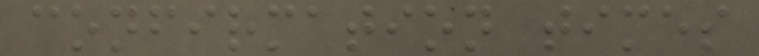confirmation times
